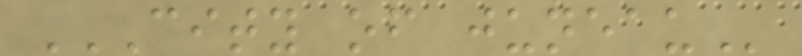CITY OF JUNEAU
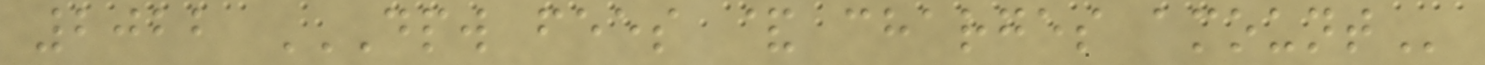2022 DPW FEES & CHARGES AMOUNT
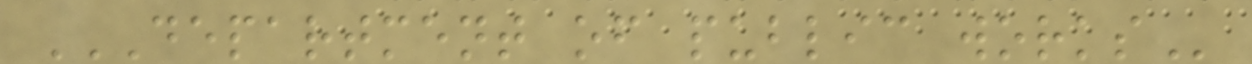DEPARTMENT OF PUBLIC WORKS
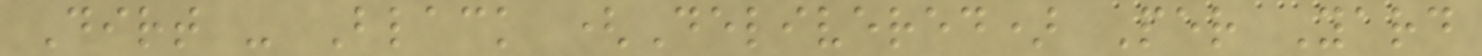Dirt - Black (Delivered) Per Yard
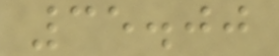35.00
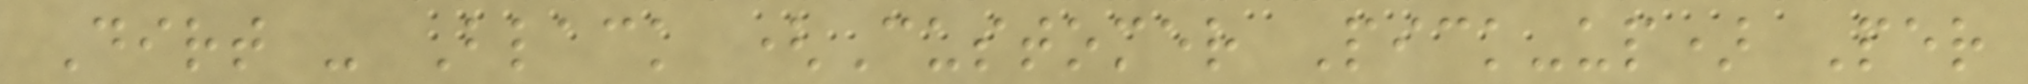Dirt - Black (Customer Pick-up) Per
